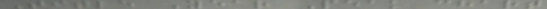Title Year Peak chart
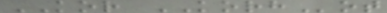KOR KORHot
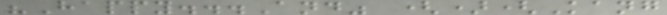"Happy...And" ()(Kang
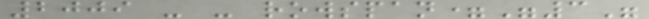2009 - - rowspan="3"
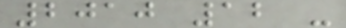2010 12 -
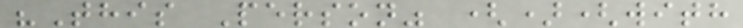"This Person" ()(with
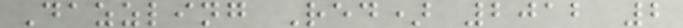Dazzling Red) 2012 2
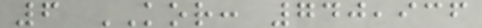6 KOR: 740,936
